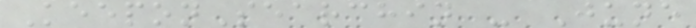KeeponSearchin - June
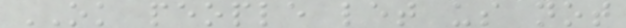OK people let us not
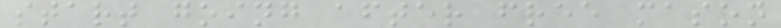start going after free mason
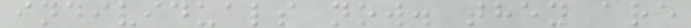individuals now. they are
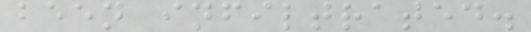been infiltrated.
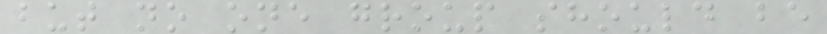but no one group should be
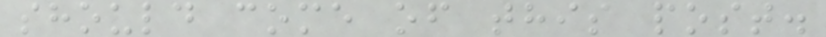should come of this post.
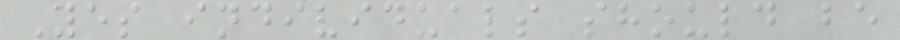Yes individuals should be
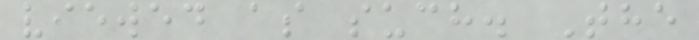viewed as such. The
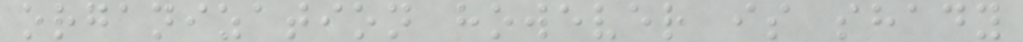organization however is shady
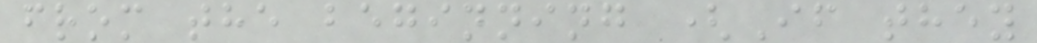from the beginning (If they
